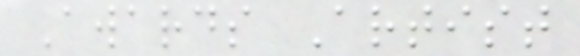Awards Artist
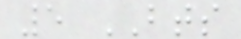5 BTS
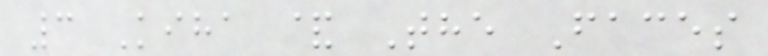3 Kiha & The Faces
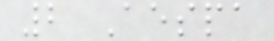2 Aespa
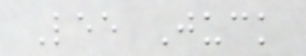Lee Juck
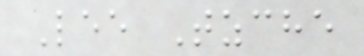Lee Tzche
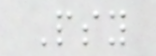Psy
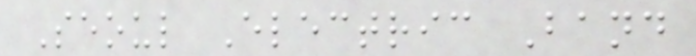Seoul Electric Band
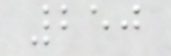250
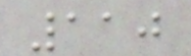110
